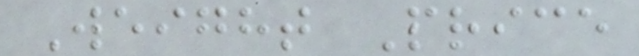Weight Price
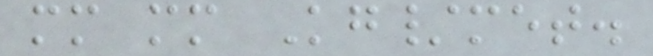mm mm Kg/met.
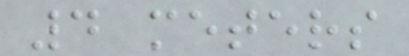4 meters
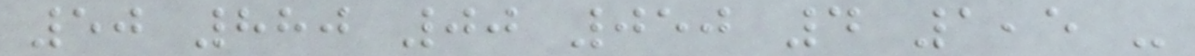50 880 00 050 4 1,5 -
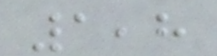1,8
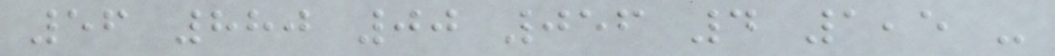56 880 00 056 4 1,5 -
